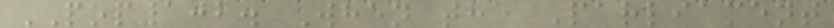POP102. When the Parliament
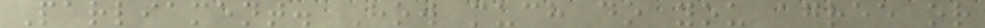Parliament. How much do you agree or
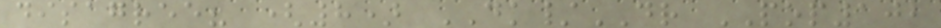disagree? (8) DK/DR POP102
